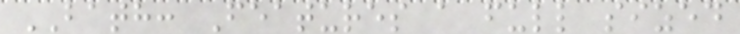BATH: Features a full sized
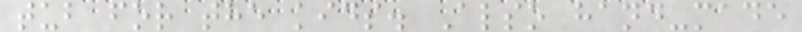tub for the kids. Also hand-made
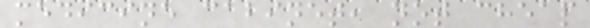medicine cabinet, not cheap
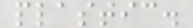plastic.
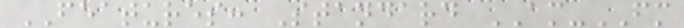FEATURES: Standard AM-FM
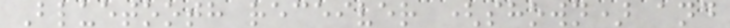Bluetooth receiver (shown) and
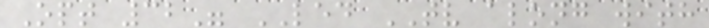Opt 32" LED TV along with
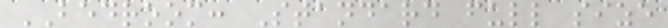BEDROOM: Standard full size
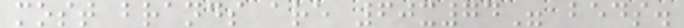most brands are 60x74" beds.
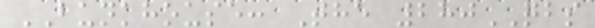BUNKHOUSE: The 280QBS
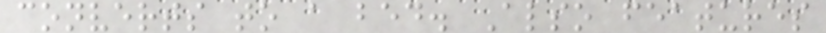converts to a bed. Also features
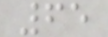65
